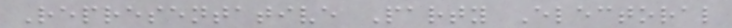Representative Party Electoral
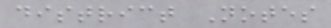district Notes
